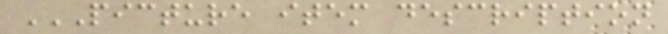PICTURE ITEM DESCRIPTION
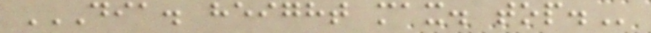DIA. HEIGHT MAX. TOP.
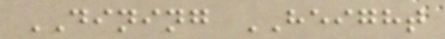DINING HEIGHT
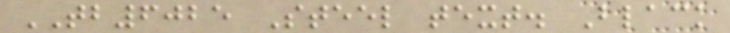TB6025 Steel text. Black
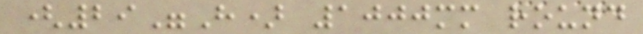(29"H) 1000mm round
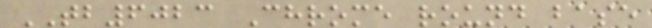TB6023 Chrome round base
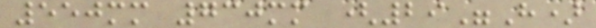550mm 730mm (29"H)
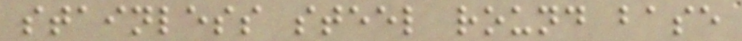stainless steel round base
